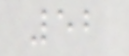52
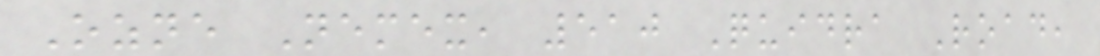Ozne Nemex, 510 Quidra Road,
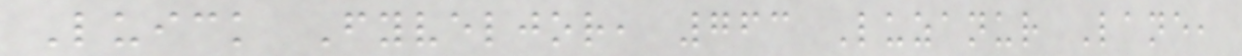Luick Fyveljor, 763 Luzanur Lane,
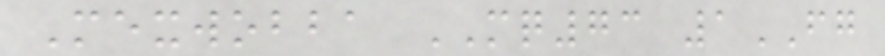Mexwobba MQ73 1FG
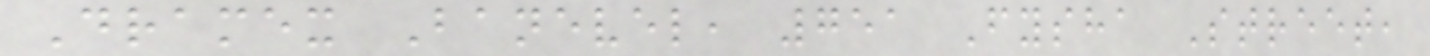Dramex Banevel, 751 Fysha Street,
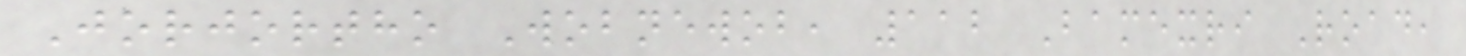Jorjortho Wobnewob, 112 Bamexri Road,
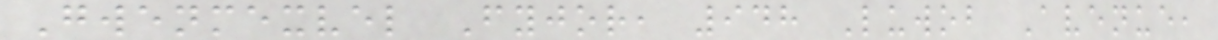Gwenmexvel Fyjor, 948 Luwob Avenue,
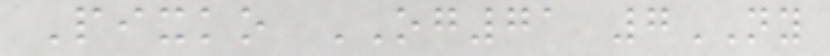Pixko OG71 7NY
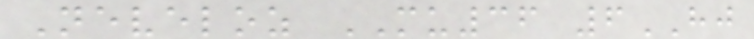Neveloz MU36 6HJ
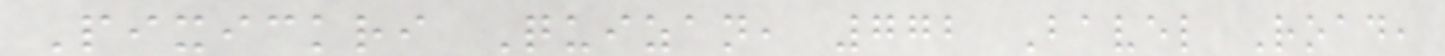Pixickri Quizan, 772 Bavel Road,
